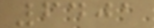6401
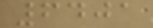6401
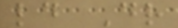ld Dr
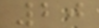20
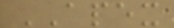APEX
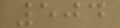504
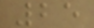25
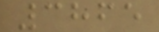3865
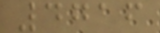4716
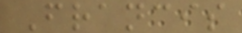Francis
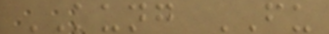KUNG FU
